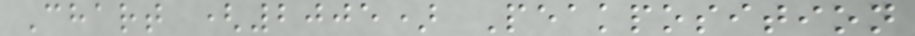Chart (2005) Peakposition
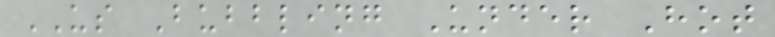US Bubbling Under Hot
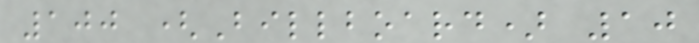100 (Billboard) 10
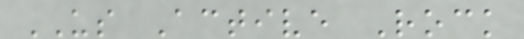US Active Rock
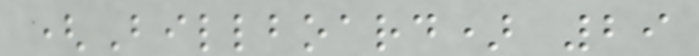(Billboard) 29
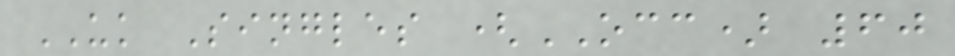UK Singles (OCC) 60
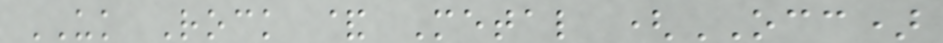UK Rock & Metal (OCC)
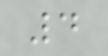4
